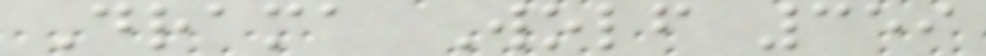Drama Wolf 359
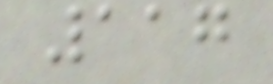117
